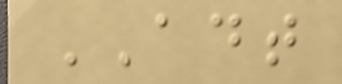ADT
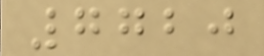7720
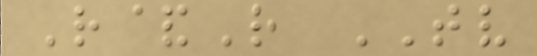R&R TV
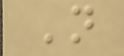N
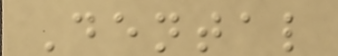Dental
